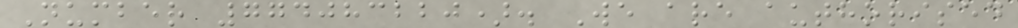Number 774083220). We are authorised
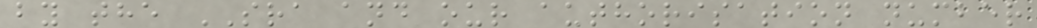by the SRA and our authorisation number
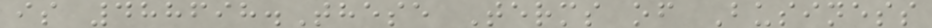is 488698.These Terms of Business
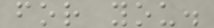for you.
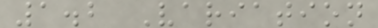1.2 Variation
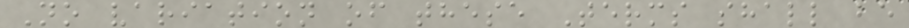No variation of these Terms shall be
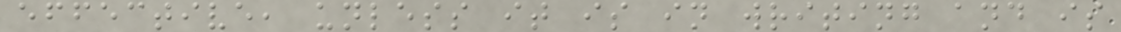effective, unless it is in writing and is
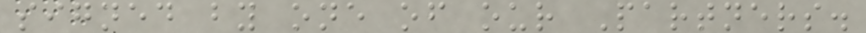signed by one of our Partners.
